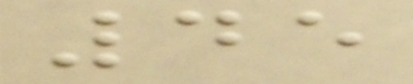45
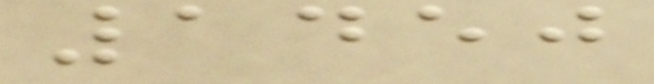1450
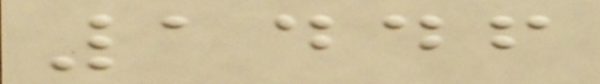1446
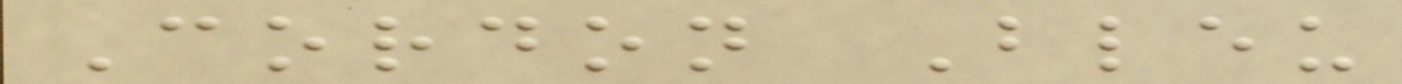Cordon Bleu
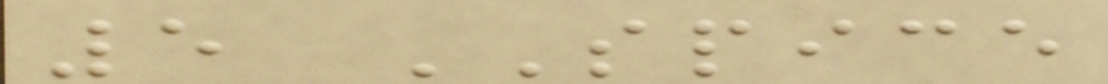5 SPICE
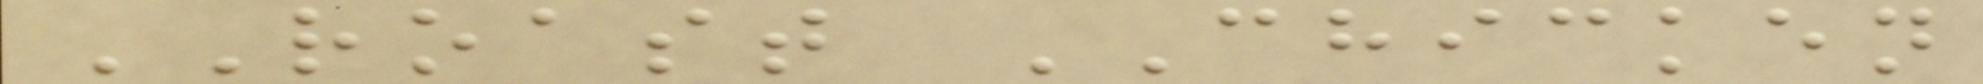ROAST CHICKEN
